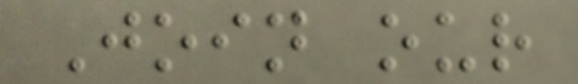Join our
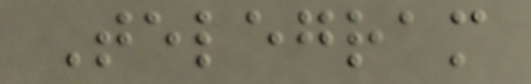Telegram
